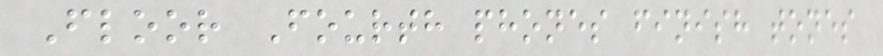Floor Fourth phones finish tones
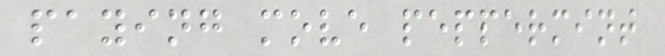paying move peppermint
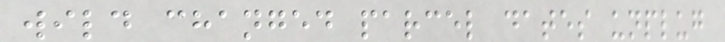wild changed parcel dates unplug
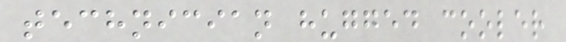technician hugged cooler
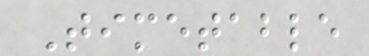Timetable
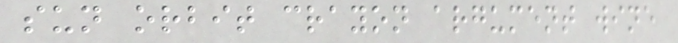sun orbit crayon argument wine
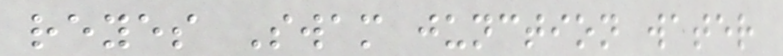reyes Swam junction water
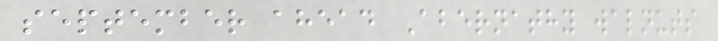september ahead Abernathy walnuts
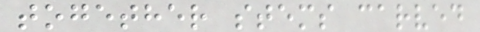together stems carved
